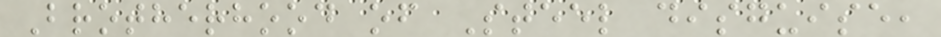Brotherhood of Steel disguise,
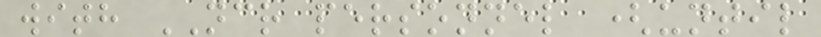with NCR personnel (until
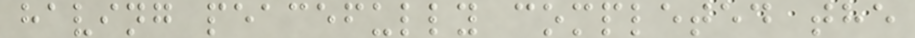having peacefully completed the
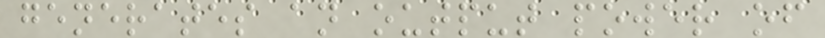generates an output power of
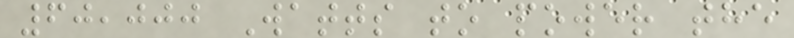60,000 Watts to power the
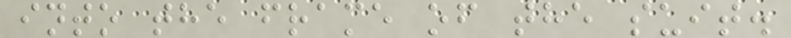into the frame of the suit.
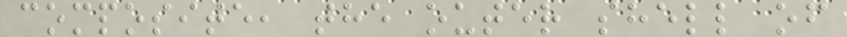composite, the outer shell of
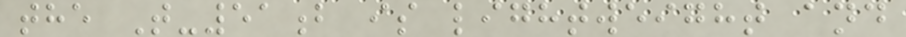the T-51b is lightweight and
